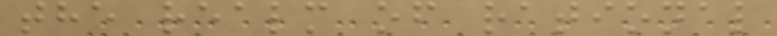the realm of rational
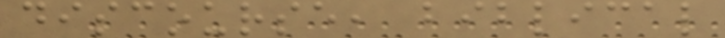discourse, biblical
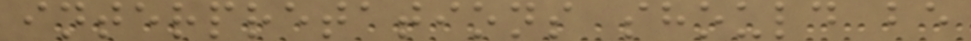interpretations should be
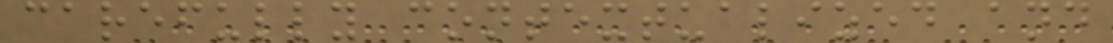carefully contextualized and
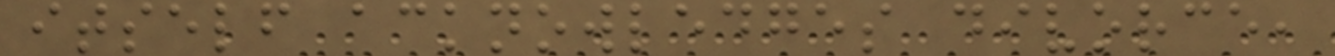itself acknowledges divorce,
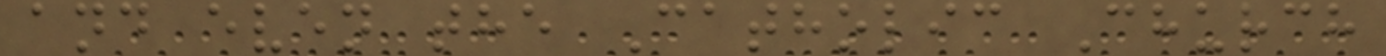and even the Catholic Church
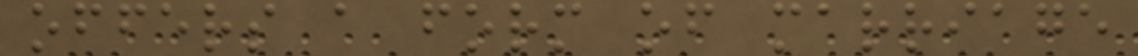offers a form of marriage
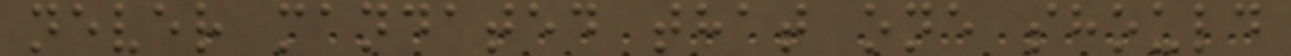never mandated that one should
